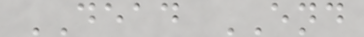DEAD END
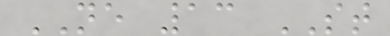NE 13 ST
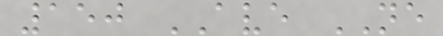150 AVE NE
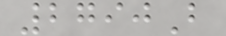2790B
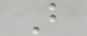B
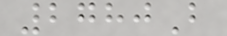2780B
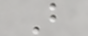B
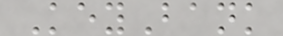KeyBank
